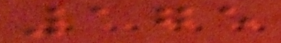175
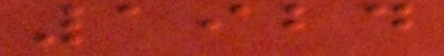1924
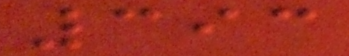393
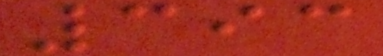393
